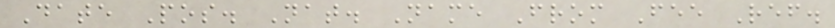Date Pos. Nat. Name From Fee Ref.
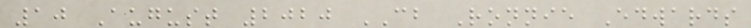10 August 2020 CB Ronnie Edwards
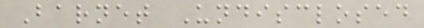Barnet Undisclosed
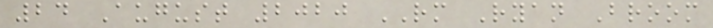24 August 2020 RM Ryan Broom
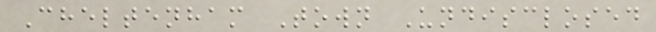Cheltenham Town Undisclosed
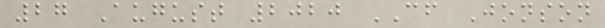27 August 2020 CF Jonson
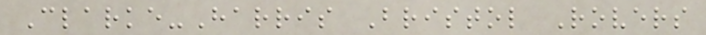Clarke-Harris Bristol Rovers
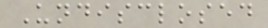Undisclosed
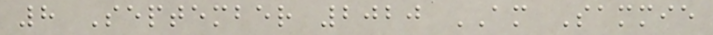8 September 2020 AM Sammie
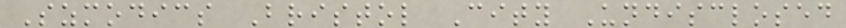Szmodics Bristol City Undisclosed
